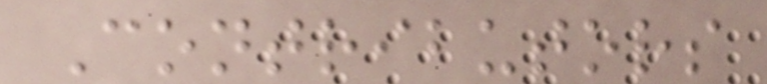Contributors
